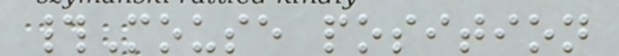#Mouse position
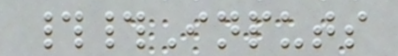##Inputs
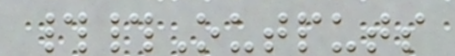##Outputs
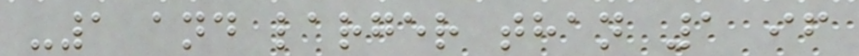-1 and larger than 1 if
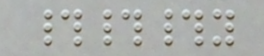###y
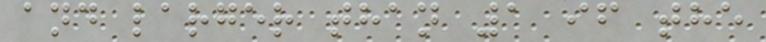and larger than 1 if the
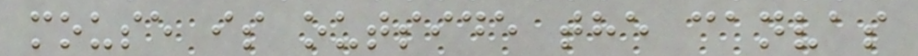mouse is outside the canvas
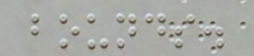bounds.
